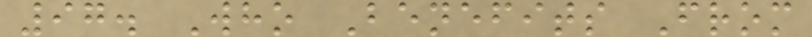97. Who Benefits From
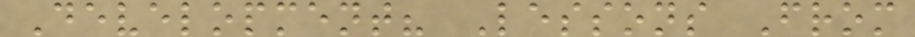Development? Lessons From
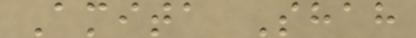Amita Shah
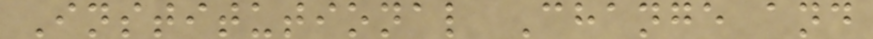Institutional Change and
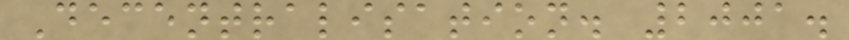Decentralisation. 2001.
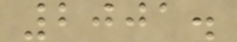2001.
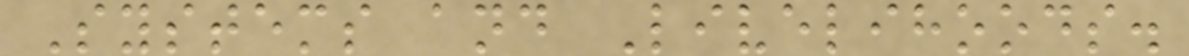Systems and Livelihoods.
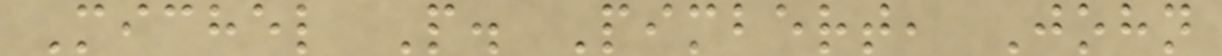Michel P. Pimbert, John
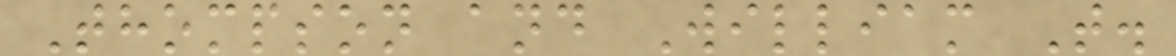Thompson and William T.
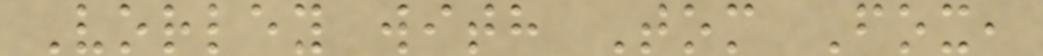Vorley with Tom Fox,
